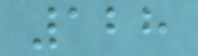128
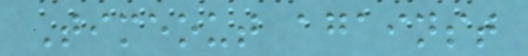Timeout against
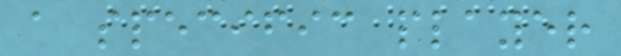a specific player
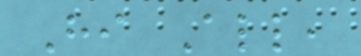Hi All,
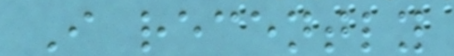I recently
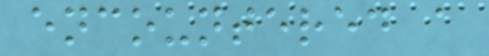encountered a
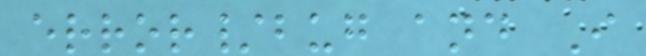error/bug and I
